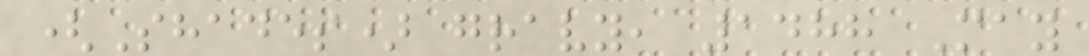(Shades) gravy, 1488 May
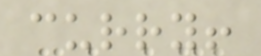curry!
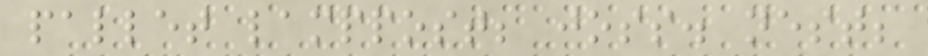pallet lamppost; joss. nest;
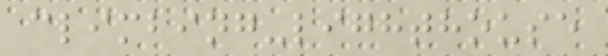climbing-lighthouse
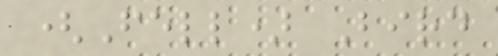(Fell) Bird
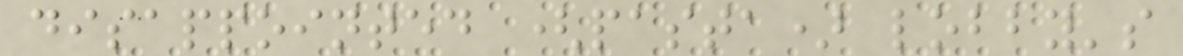disappointed (pasta) lobby's
